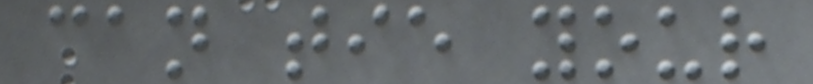can tie your
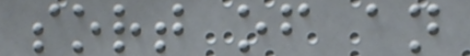sort of an
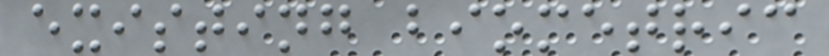existing biometric
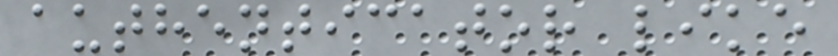authenticator like
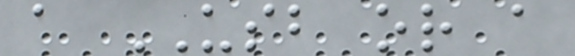a USB or a
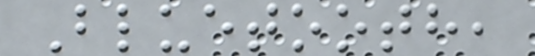Bluetooth,
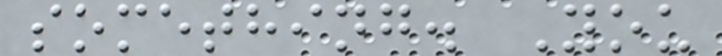something. You
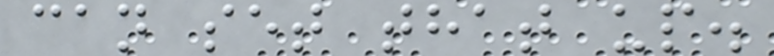can set that up.
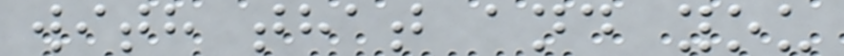with that and you
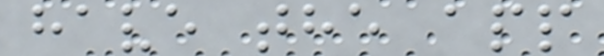have the app
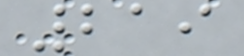219
